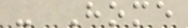- Home
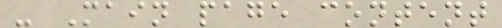- Main page content
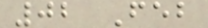02 Feb
